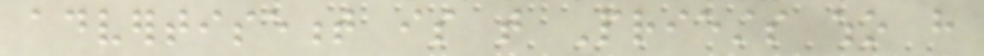advertisement is that Priests who have
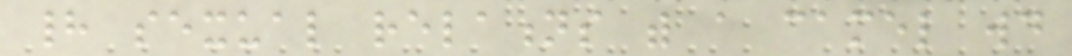had sexual relations with a camel would
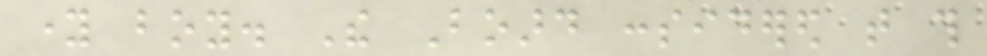young boy. The Board considered that this
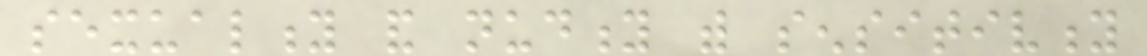sexuality and nudity with sensitivity
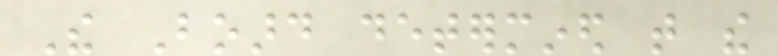The Board determined that the
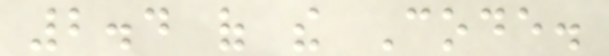2.4 of the Code.
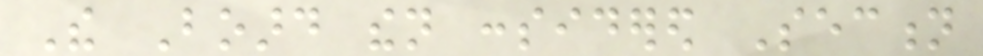The Board then considered Section
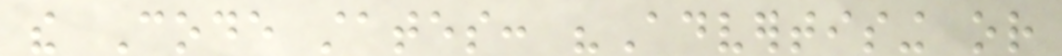the Code states: "Advertising or
